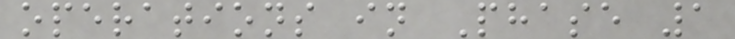operations in Phase 1
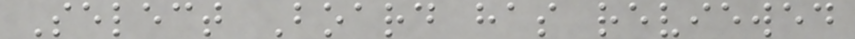Select Board has reviewed
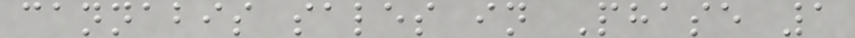cannabis sales in Phase 1
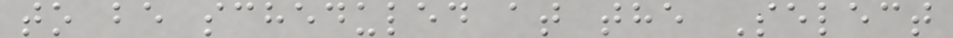to be scheduled at the Select
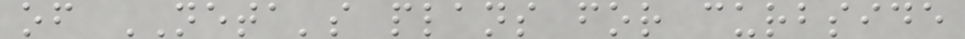of NETA's plans for curbside
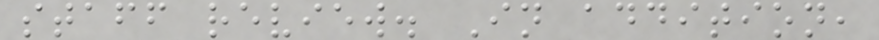staff review. In addition,
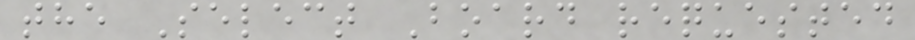the Select Board requested
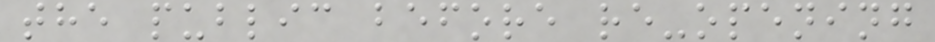the public before re-opening
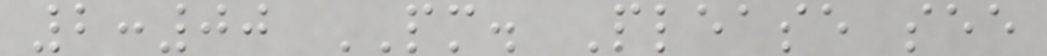2:00 PM. Please see
